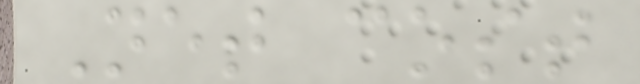Net cost
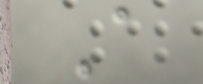A
